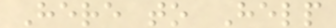Here to Help
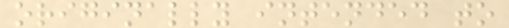originally intended to
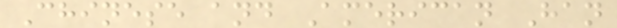Chinese and American Han
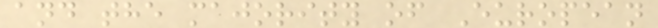and the majority of European
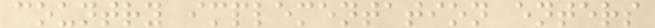country implementation enters
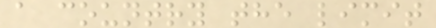a country the limit
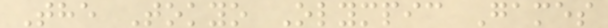The Tokyo Olympic Games
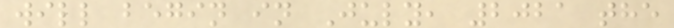will begin in July, 2021 the
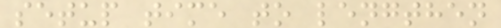setup time to lengthen
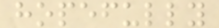hopefully
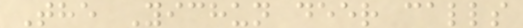The Yichun deer calls
